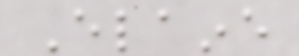Elaine
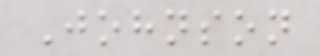Johnson
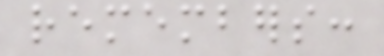remembers:
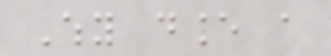Why dance a
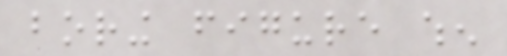boring figure when
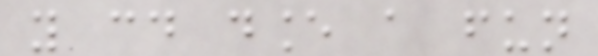you could dance a fun
